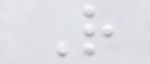R
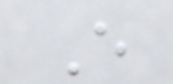E
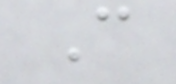C
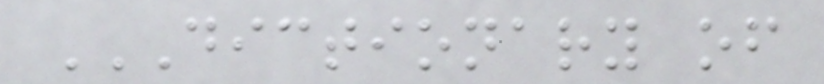DICTIONARY OF
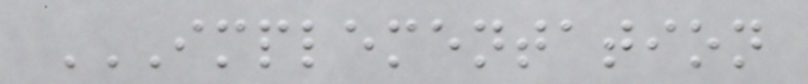IMPLEMENTATION
